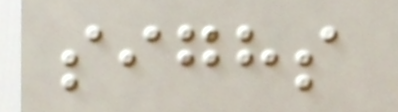sighs
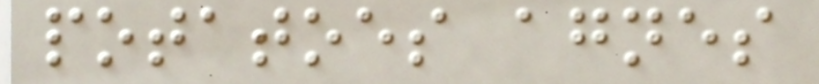potatoes agnes
